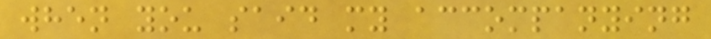when you said my accompanying
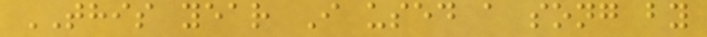THIS year I used a song by
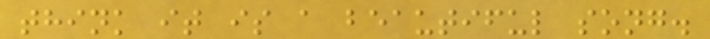think it is a beautiful song.
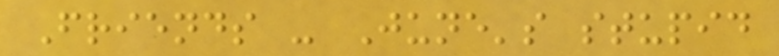Friends - June's stupid
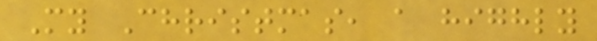My Christmas, a highly
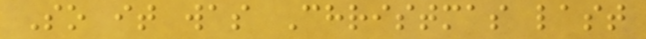So it was Christmas last
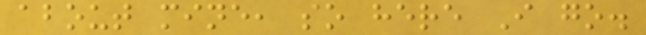about mine, so here I go.
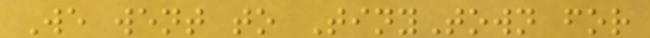We went to TinyTown for
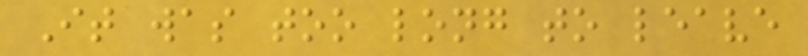It was too long to leave
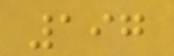197
